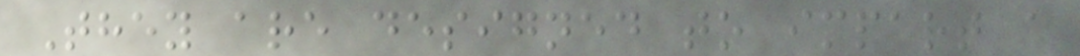They are designed to impart a
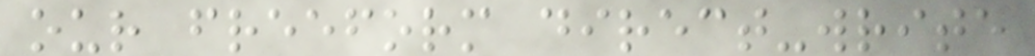our freeform direct-write
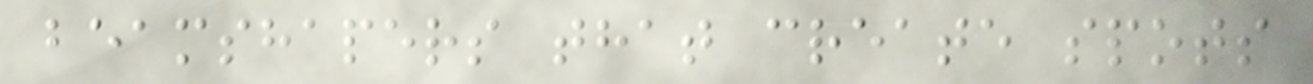beamshapers that create spots
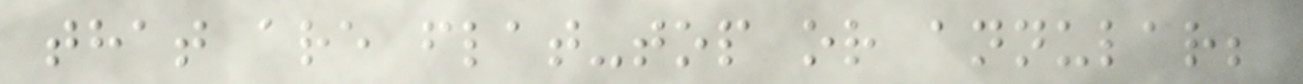that are flat-top or annular;
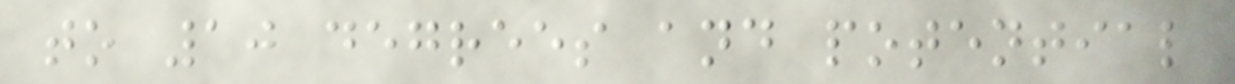to 10 degrees and potential
